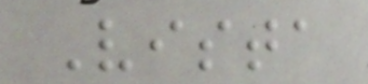Vista
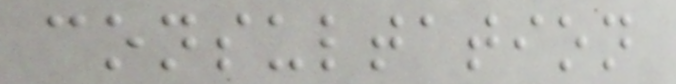consultation
